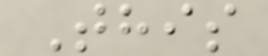This
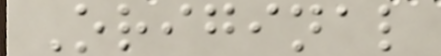Original
